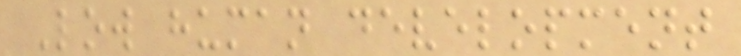Low human development
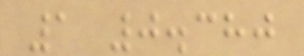1 0.380
